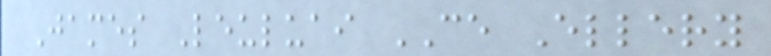James Leuluai CE Ellery
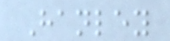Hanley
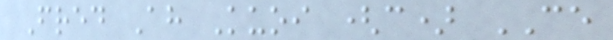Fred Ah Kuoi (c) CE
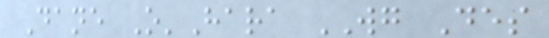Dane O'Hara WG Des
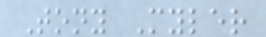Tony Myler
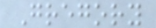Gregory
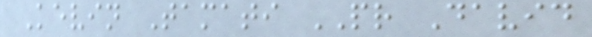Kevin Tamati PR David
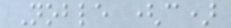Noble (c)
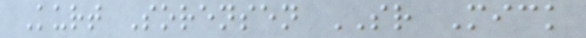Kurt Sorensen SR Mick
